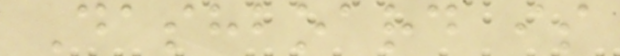Dashboard is
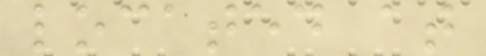located at
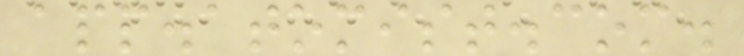app.atomist.com.
